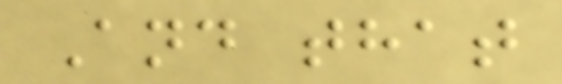And that
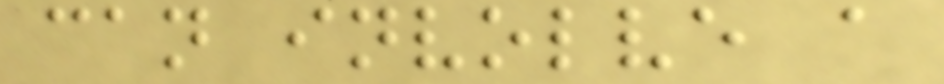can involve a
